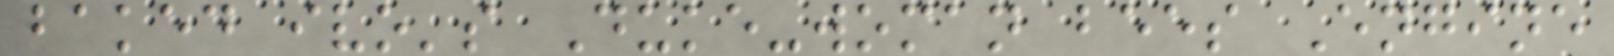baked ivo's Duke-woman bees Engine
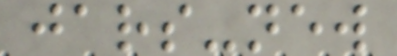jars-new
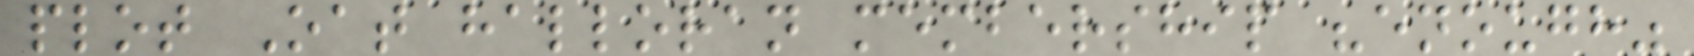plot Oat halloran membership "enough"
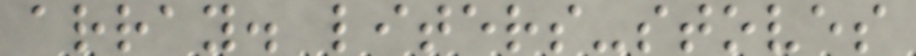array. liters-stoves
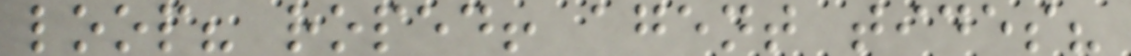loop? roped! agent tides?
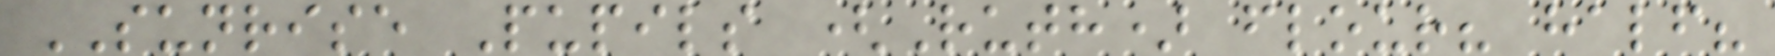SUNRISE Pupils (Ruth) flour? half?
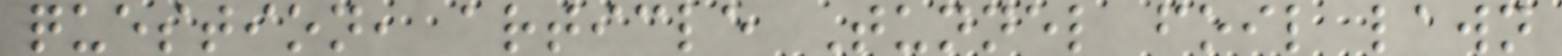question, article Tunnel foil lawn
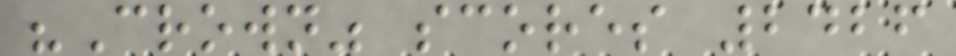"Crown" scores 2426
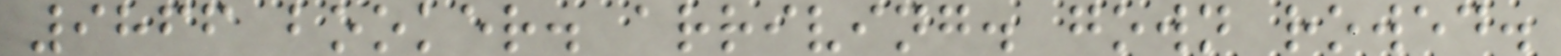9866 booker. arriving. gown rowed.
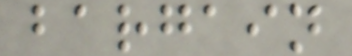bargain
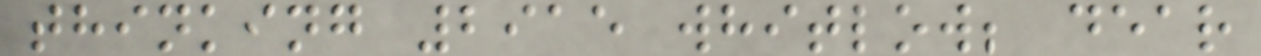thinking 2915 whitlow; dear
